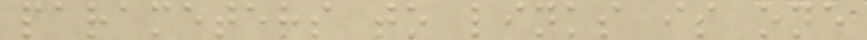parameters to links is one
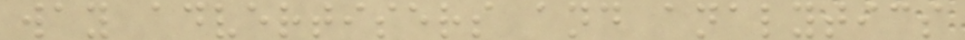way advertisers and analytics
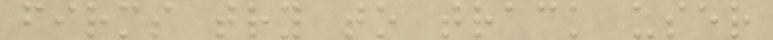firms try to track user
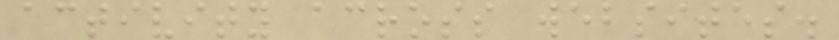activity across websites.
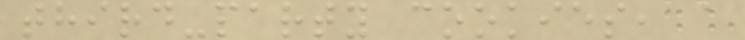third-party cookies, a
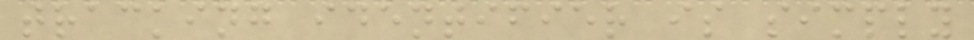tracking identifier is simply
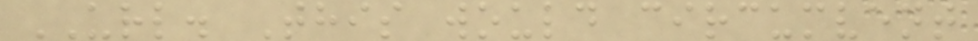URL. This would circumvent
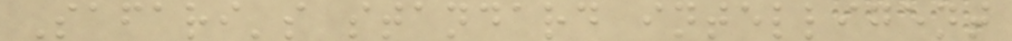Safari's standard intelligent
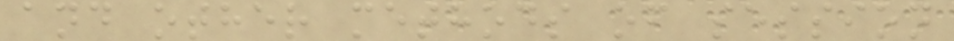and other methods of session
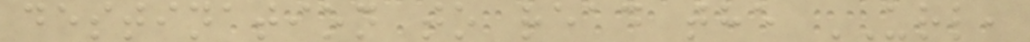destination to read the URL,
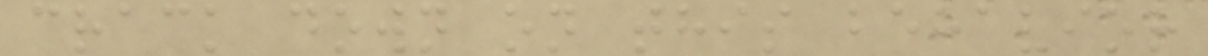crack down on this behavior
